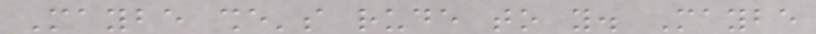Maybe she's rude to you. Maybe
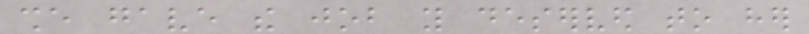she gave the job you deserved to her
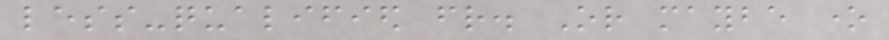less-qualified friend. Or maybe one
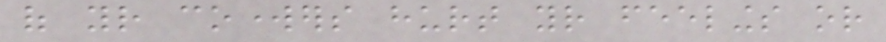of your coworkers hurt your feelings or
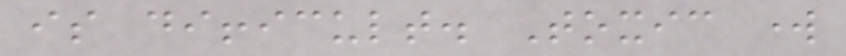is difficult. Toxic work
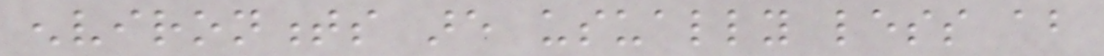environments are usually less about
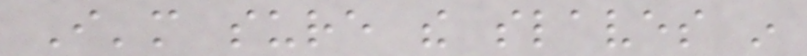I'm sure the slaves in
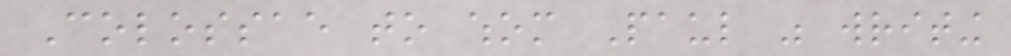Colossae to whom Paul was writing
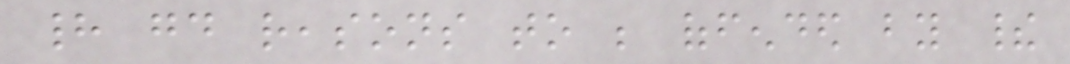had good reasons to be offended by their
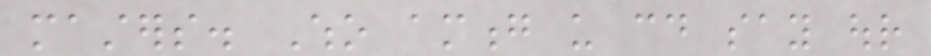masters. Who among us could say our
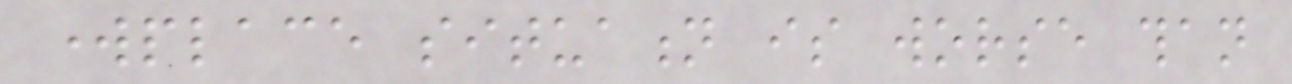workplace situation is worse than
